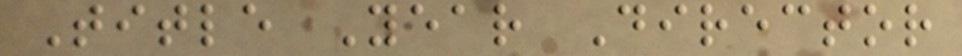Title Year Director
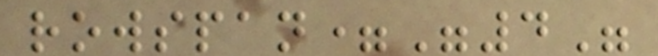rowspan="4"
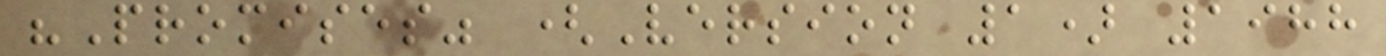"Promises" (Version 1) 1988
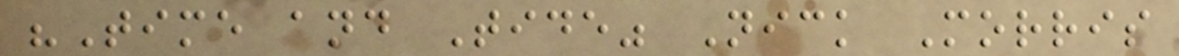"Time and Tide" Nick Morris
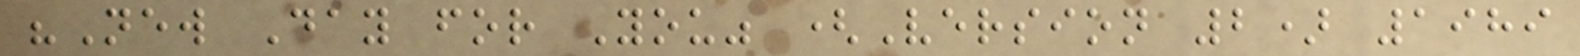"New Day for You" (Version 2) 1989
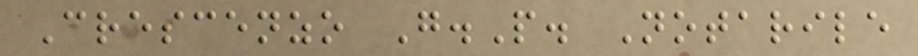Crescenzo G.P. Notarile
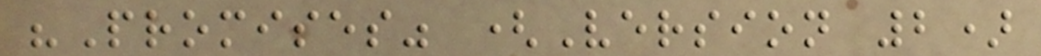"Promises" (Version 2)
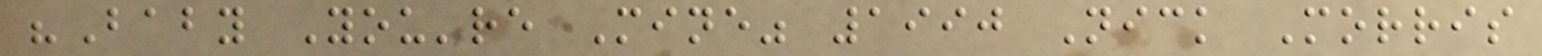"Baby You're Mine" 1990 Nick Morris
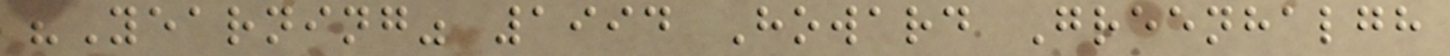"Yearning" 1994 Howard Greenhalgh
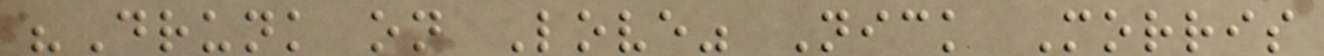"Drunk on Love" Nick Morris
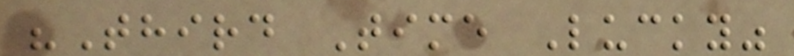"Third Time Lucky"
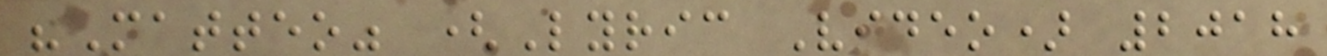"Matteo" (Lyric Video) 2018
